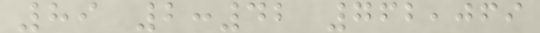89 2:42 762,069
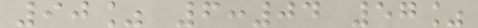90% 6:04 57%
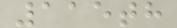115th
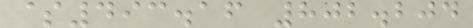$493.16 802.204
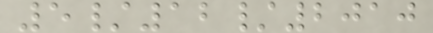5/12/2010
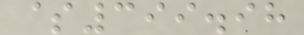$399.98
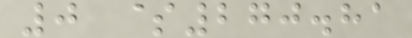0 $270.81
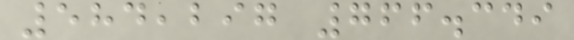584,297 766.349
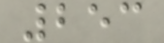253
